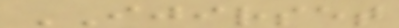IJIRSET
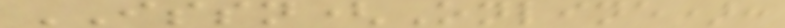ISSN(Online):
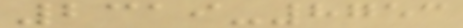2319-8753
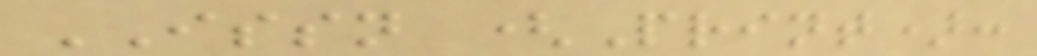ISSN (Print):
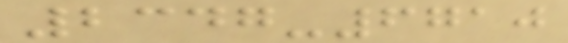2347-6710
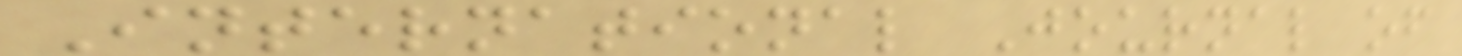International Journal of
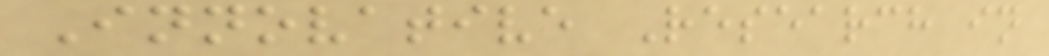Innovative Research in
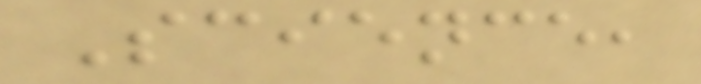Science,
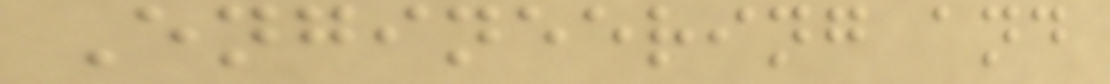Engineering and
